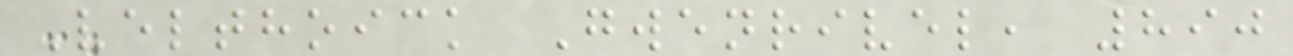Velthoick Gwenrivel, 890
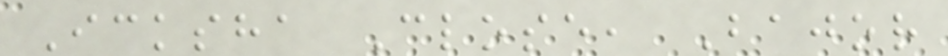Icksha Close, Bajor
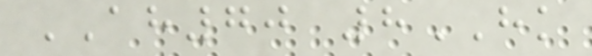AH70 8HK
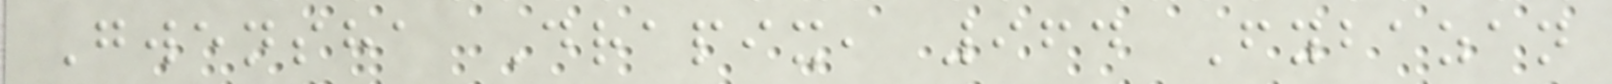Gwensha Drapix, 964 Fybazan
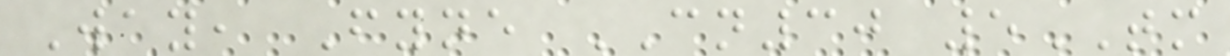Way, Fyne CN30 5TM
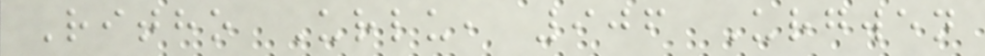Ritho Urlu, 906 Urgwen
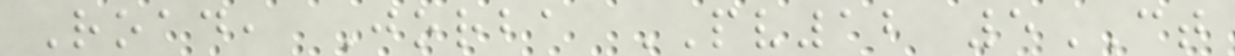Road, Jorba PV12 5CT
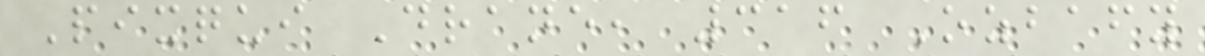Pixqui Drane, 316 Ozbafy
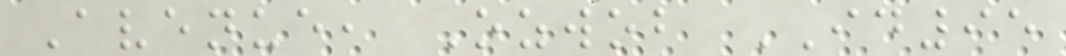Avenue, Ozwob ID95
